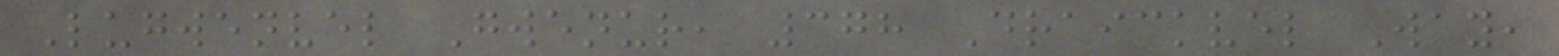Lugwenvel Gwenur, 378 Draickvel Way,
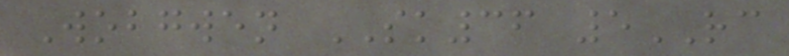Wobgwen SK36 5RC
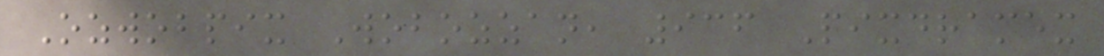Ozwobpix Wobozzan, 936 Pixdramex
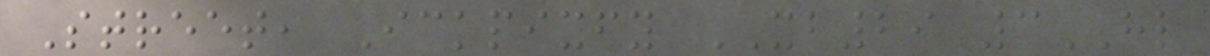Street, Ickpixfy XB29 3HL
